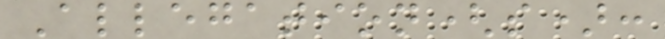Allegation(s):
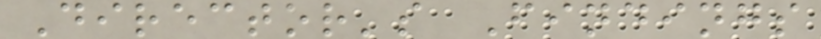Director's Findings
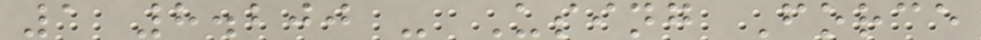1 8.200 - Using Force
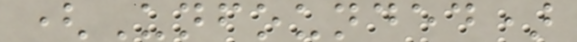(Unfounded)
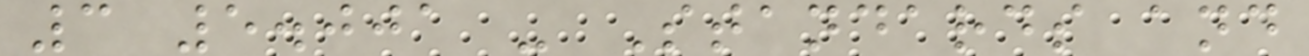3 5.001 - Standards and
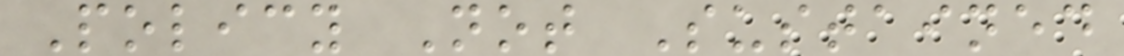Policy Not Sustained
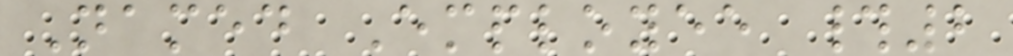Named Employee #2
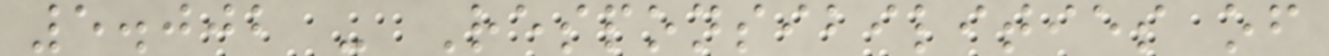5.002 - Responsibilities of
